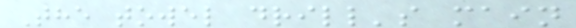The towel drill's main
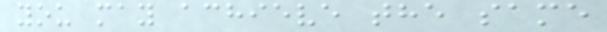you may achieve the same
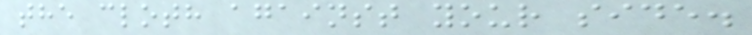the cloth against your side.
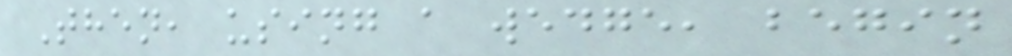Then, using a wedge, begin
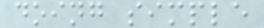doing simple
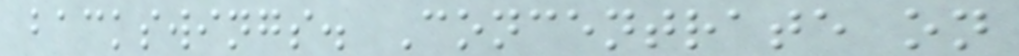backswings. Concentrate on
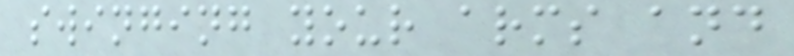swinging your arms and
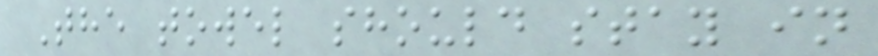The towel should stay in
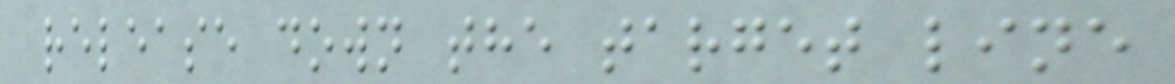release down the target line
